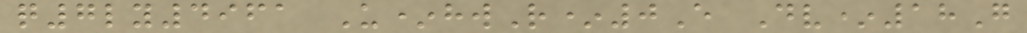q7ly4961 U*hwR*0E Dv*18G
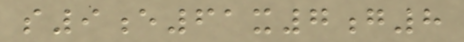s9e61x7g8
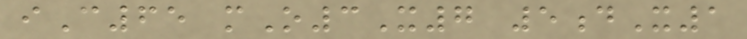iC65 mO3X7 5dX1
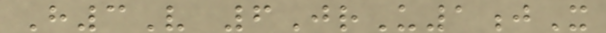H3V 6JrU1jX
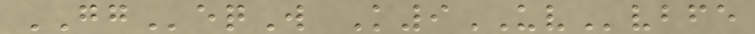GGeqW K9UVvbfe
